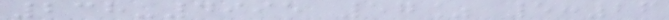238-4995 57% 5:26
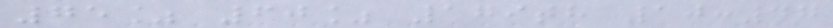75% 60% 179th 10:47
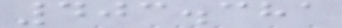403.381
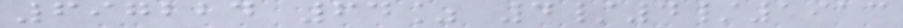697224 64% 4/4/1913
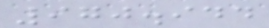970.944
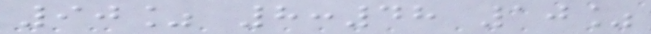90% 8:48 10%
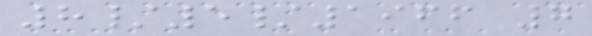8/5/1966 7
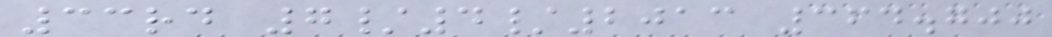33rd 7/4/2013 364.700
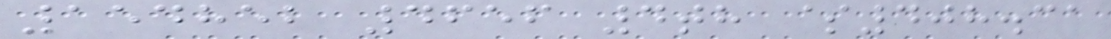154852 4656 4th $408.31
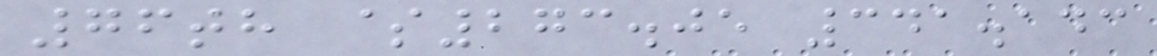76th $273.05 341.143
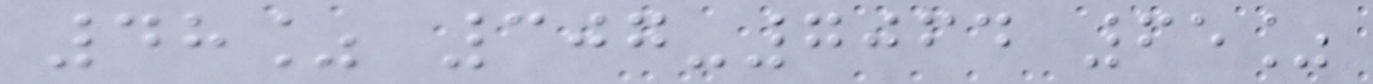48% 307-7064 65%
